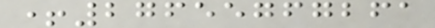+27655767261
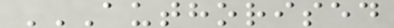AUTHORISED
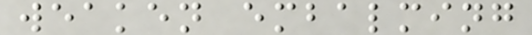weaken embalming
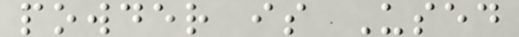powder is Used
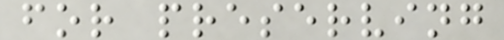for preserving
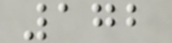172
